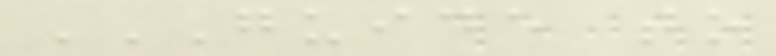GUIDE TO
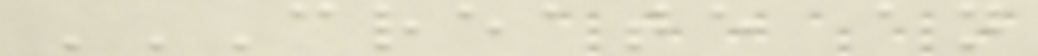CREATE AN
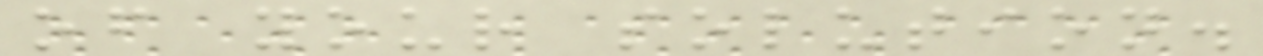of your solution.
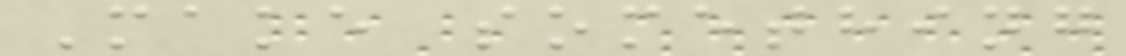Make something
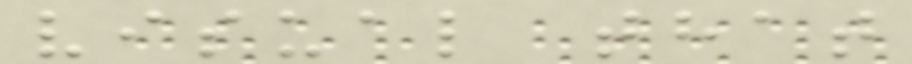visual that
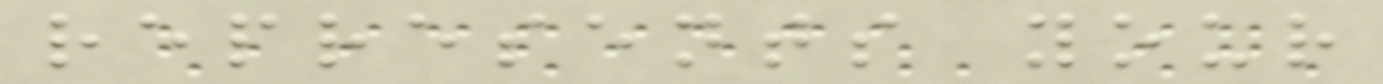represents your
